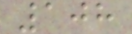108
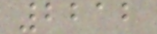2212
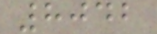8042
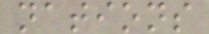nations
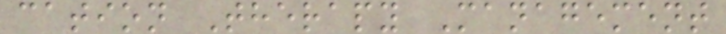cation Therapy Management
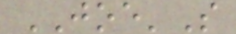JOE'S
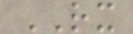RX
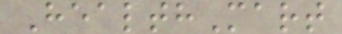HealthMart
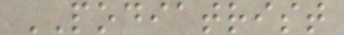PODIATRIST
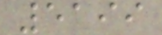5199
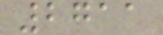2711
